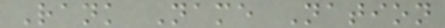Rank Name Nation
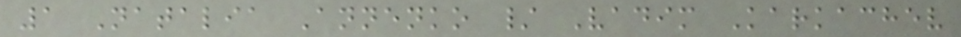1 Natalia Annenko / Vadim Karkachev
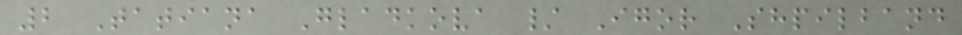2 Tatiana Gladkova / Igor Shpilband
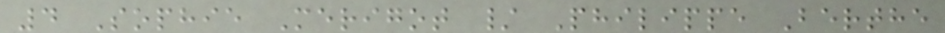4 Sophie Merigot / Philippe Berthe
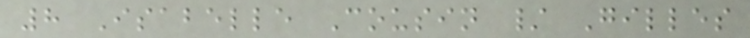8 Isabelle Cousin / Gilles
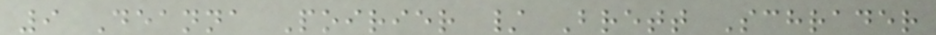9 Deanna Poirier / Brett Schrader
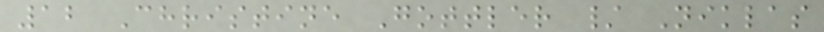12 Christine Gottler / Niklas
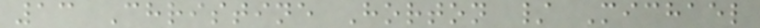13 Christine Horton / Michael
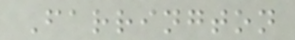Farrington
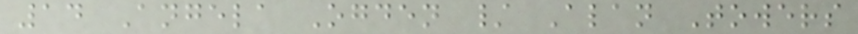14 Angela Ogden / Alan Towers
